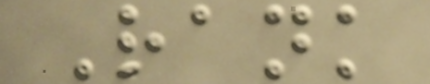Rank
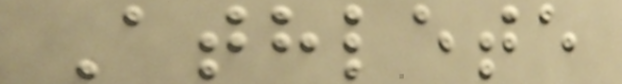Athlete
